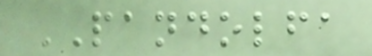PANDOLFA
